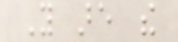You are the
